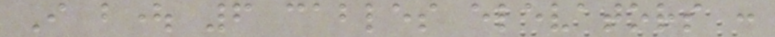I bought 6 cables elevators :
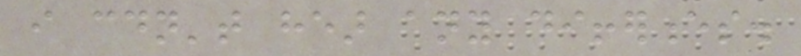i couldn't hear any differences.
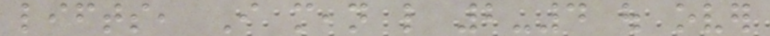lifts, I mean like 2-4 out over
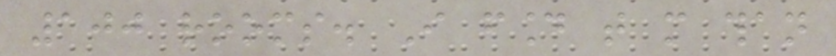100 rooms. I found that more than
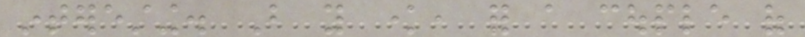interesting. But you know, for a couple of
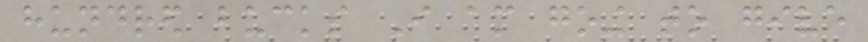hundred bucks I am going to give
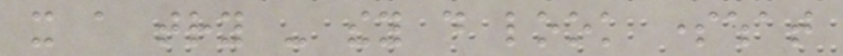it a try - they do look somewhat
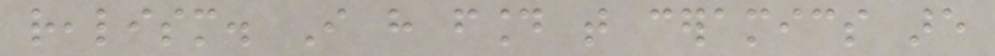realism. I have found that ceramics are
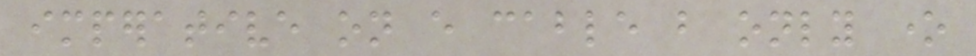imperative on every cable but only one
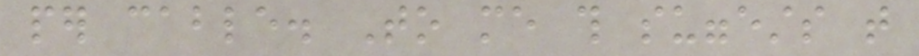per cable. To me this suggests that
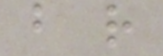but rather
